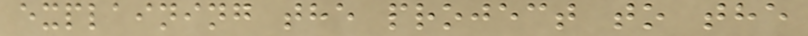explaining the project to the
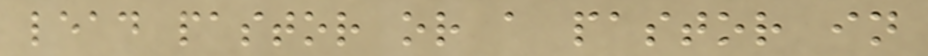lead pastor or a pastor in
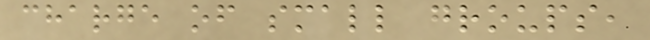charge of small groups,
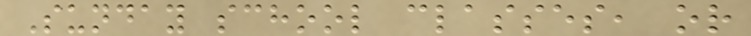Sunday school classes, or
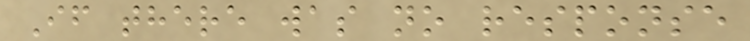If there was no response
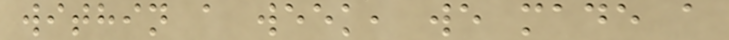within a week, we made a
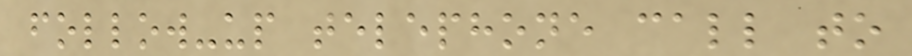follow-up telephone call to
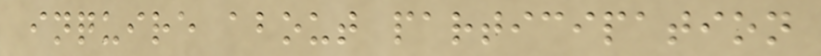inquire about participation
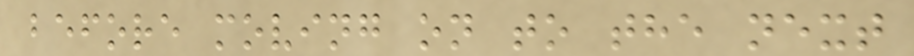before moving on to the next
